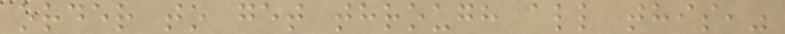order to get through all this,"
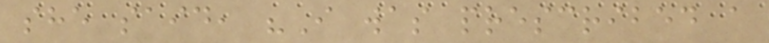she said, "I was prescribed a
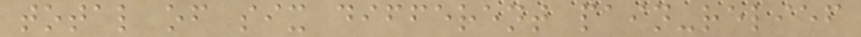total of six different pain-relief
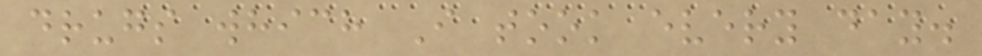drugs which I took every day.
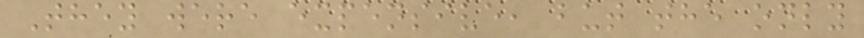They were expensive, but the only
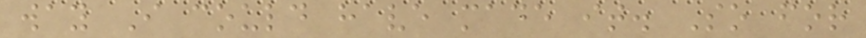way I could have made it. So for
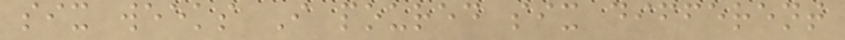six weeks I poured six different
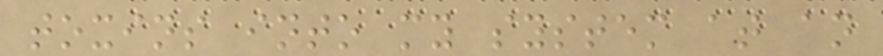toxins into my system at an
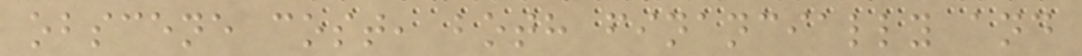obscene cost, both financially and
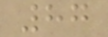87
